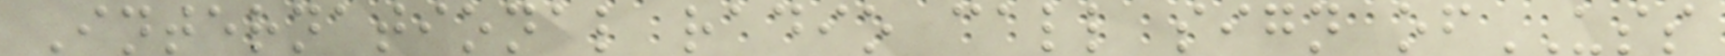International radio call sign ofUSS
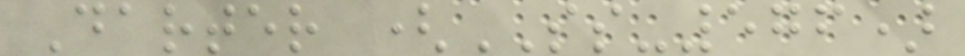Darter (SS-576)
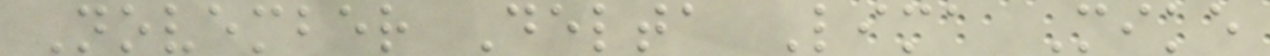November Delta Lima Mike
